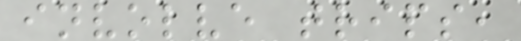involve trips,
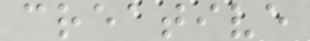creative
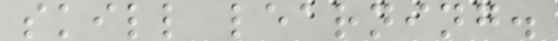skill learning.
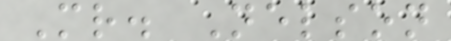Mr. Nelson
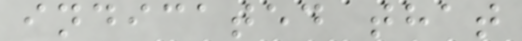indicated that
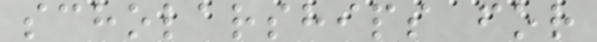scholarships for
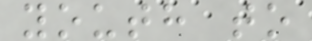youth to
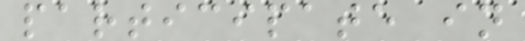participate in
